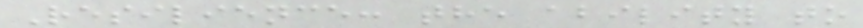Resilience: the ability to
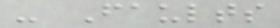- Faults
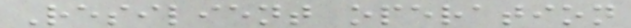Resilient operation
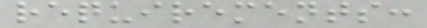requirements:
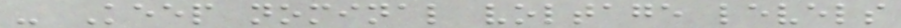- Keep nominal voltage levels
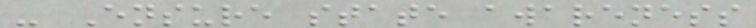- Ensure state awareness
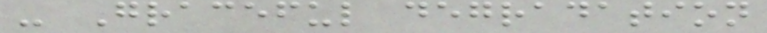- Graceful degradation
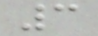3
